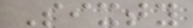Sixty
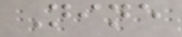Nine
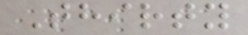Thirty
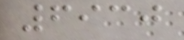6930
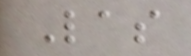Las
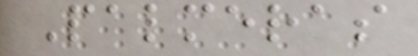Palmeras
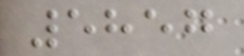5857
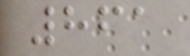861
